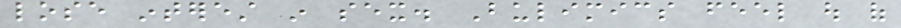lose interest in sex. Bulimics feel out of
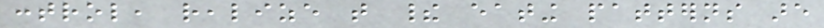control, realize that their eating patterns are
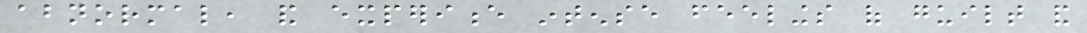abnormal, and experience intense feelings of guilt and
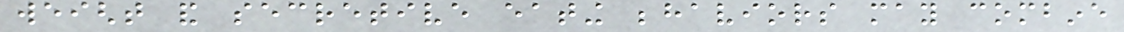weight and secretive eating behaviors may combine
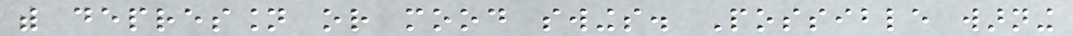with depression or mood swings. Possible warning
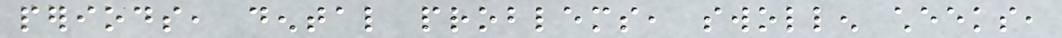periods, dental problems, swollen cheeks,
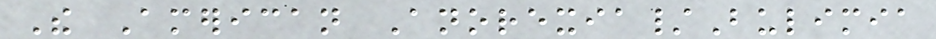The American Anorexia/Bulimia
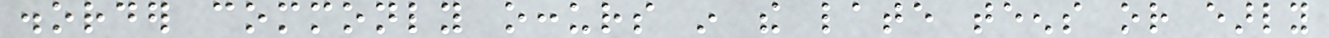disorder commonly occurs in the late teens or early
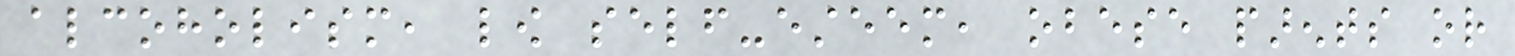alcoholism, low self-esteem, obese parents or
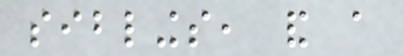siblings, and a
